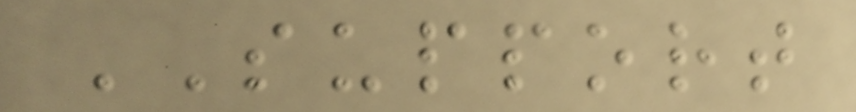SUPPORT
